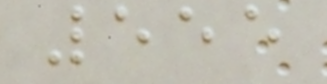555
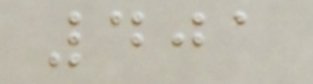401
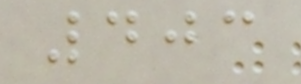403
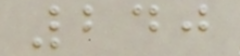240
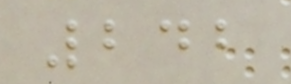242
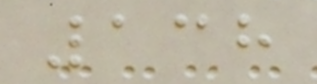138
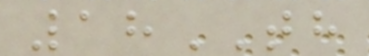18TH
